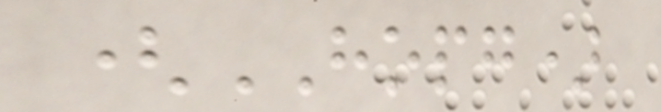(HOPG)
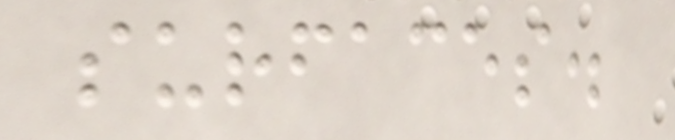surfaces.
